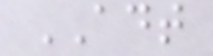ADT
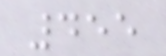455
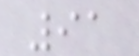91
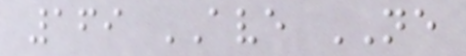169 AVE NE
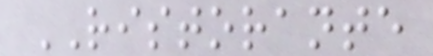RISTORANTE
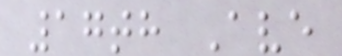17th Ave
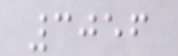3056
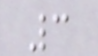3
